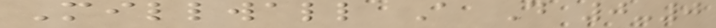Millwall A D 0-0
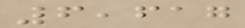6,617
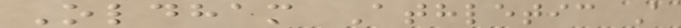Oldham Athletic A
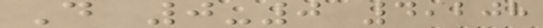D 0-0 4,208
